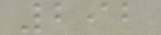292
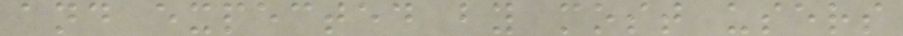and expected by most users
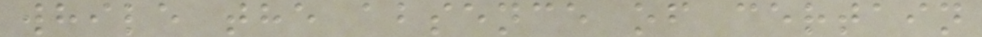while the absence of certain
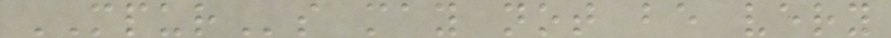MPURs may not be very
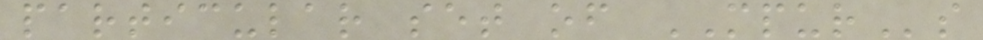particular set of MPURs
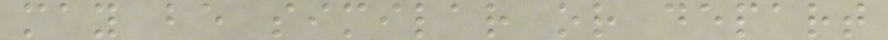may be similar or depart
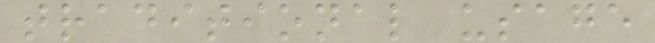traditional usage
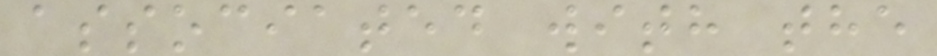associated with the
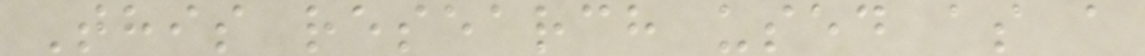This research used as a
